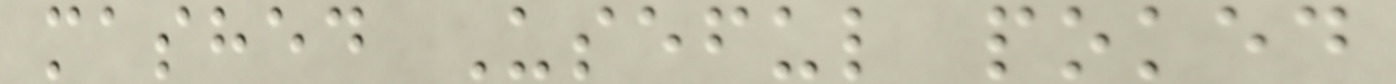mashed Useful poked
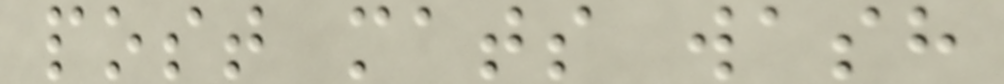post mats wash
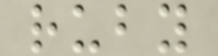ruby
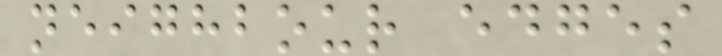neighbour edges
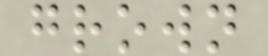grown
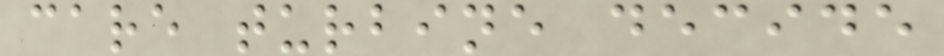care turbine decide
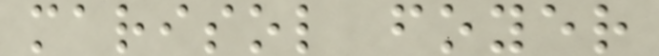marisol foyer
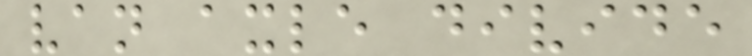van axle divide
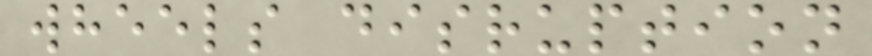wheels disruption
